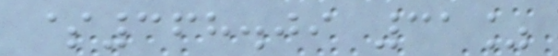$368.09 31%
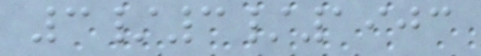3/3/1903
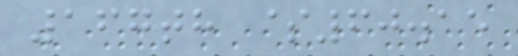167th $60.15
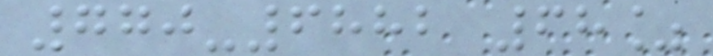770-6882 68%
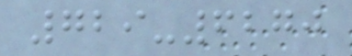729-6270
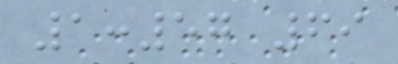1:57 69
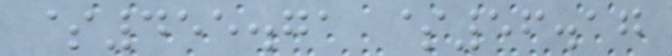$455.71 $56.17
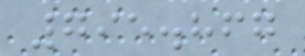795.867
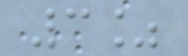3%
